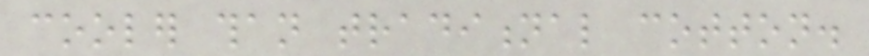cooler than traditional cotton.
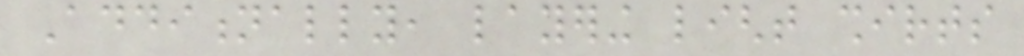Additionally, layering light shirts
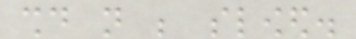should not be slowed.
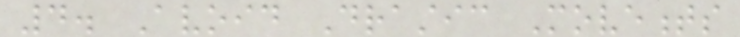4. Avoid Drastic Movements
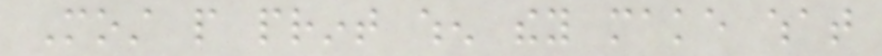Most people print when they make what
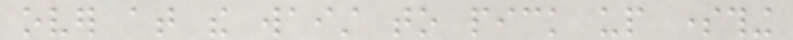over at the waist to pick up something
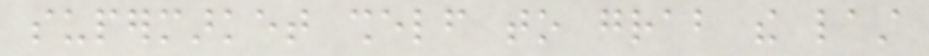supermarket shelf to grab the last
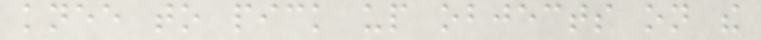knee to pick up objects on the
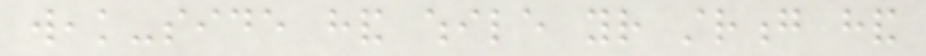weak-side hand while your strong hand
